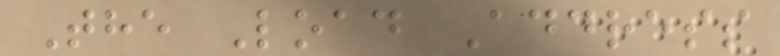The Load Address
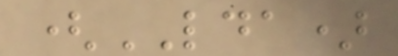(LDA)
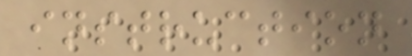instruction
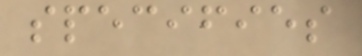specifies
